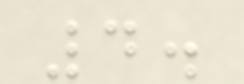4.
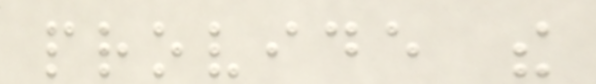provide the
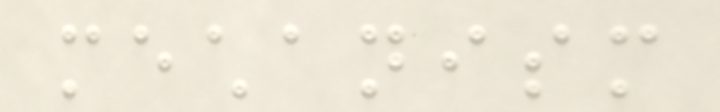mechanism
